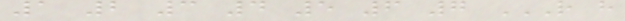1 2 3 4 5 6 7 R H
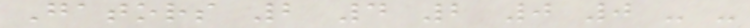Gators 2 4 2 0 0 - -
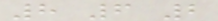8 6 2
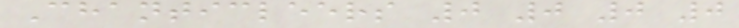Chanticleers 0 0 0 0
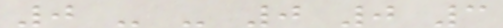0 - - 0 0 3
